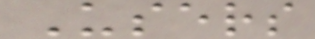Users
